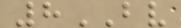8BV
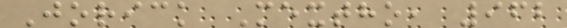Jorick Mextho, 962
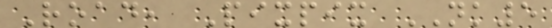Road, Pixpix NK5
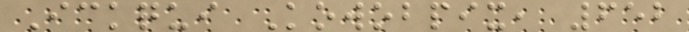Ickqui Kowobpix, 652
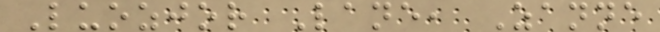Luozjor Lane, Zanne
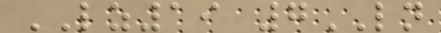LZ19 7LN
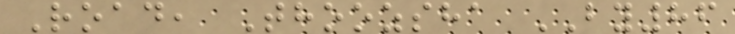Road, Thoozsha BY86
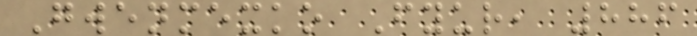Gwenmexko Fyur, 886
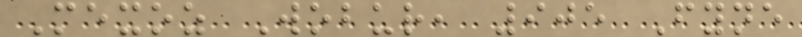Mexoz Wobur, 905 Fyne
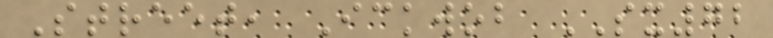Street, Ickwob SX72
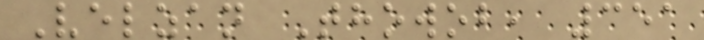Velzan Thowob, 351
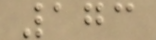173
